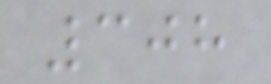308
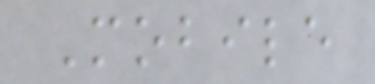Mobile
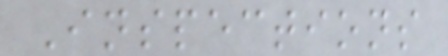Inspections
